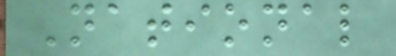National
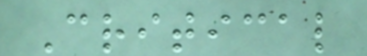Critical
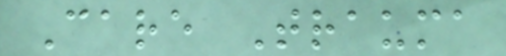Care Trauma
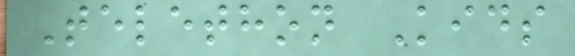Telethon Kids
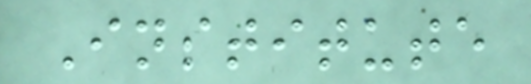Institute
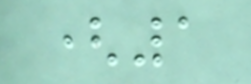(1
